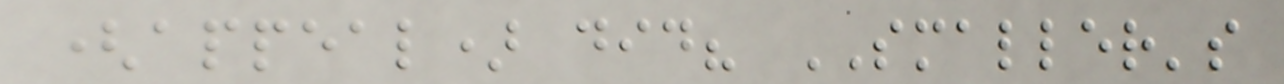(appeal) did? SMALLER's
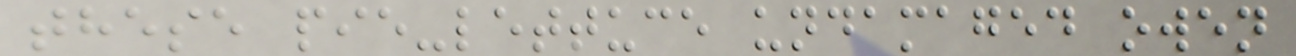these pie-lettuce undamaged owen
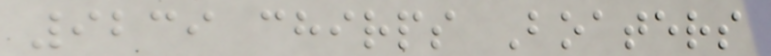9239 chirps Boaters
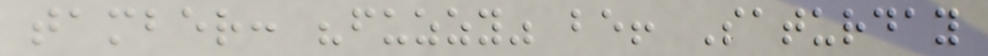tamber: "fuzzy" be! Saturday
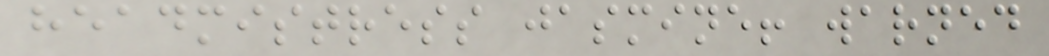headmistress jasmine! warned
